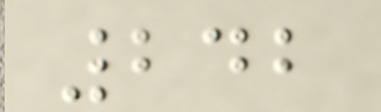242
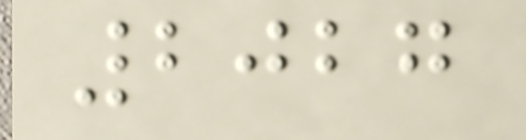2027
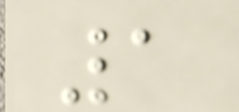1
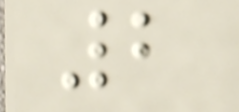2
